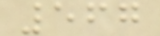567
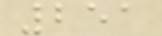251
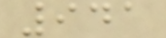941
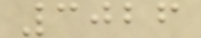3026
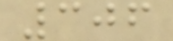306
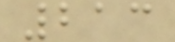213
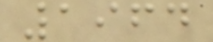1964
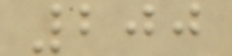200
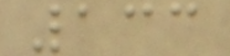133
